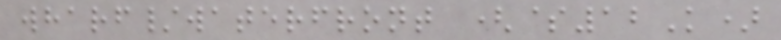wharf/waterfront ($12K)
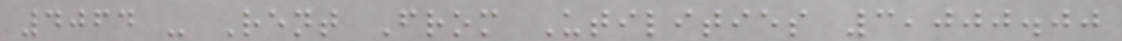4064 - Rent From Utilities 3,000.00
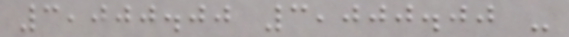3,000.00 3,000.00 -
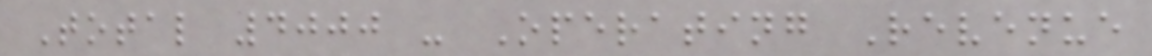Total 4000 - Operating Revenue
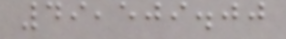49,509.00
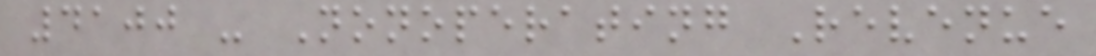4100 - Nonoperating Revenue
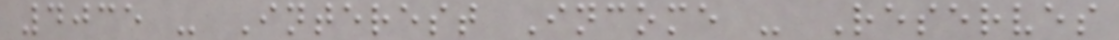4035 - Interest Income - Reserves
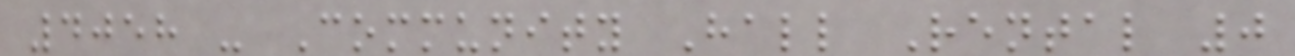4058 - Community Hall Rental 0
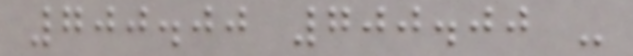700.00 700.00 -
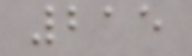215
